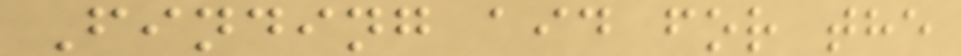Finding aid for the
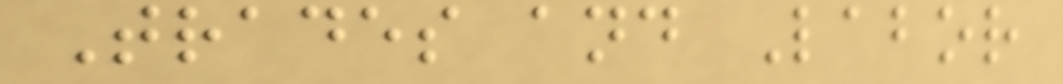Trades and Labor
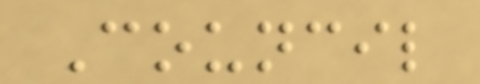Council
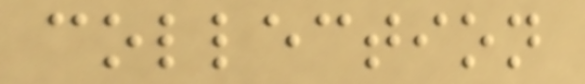collection
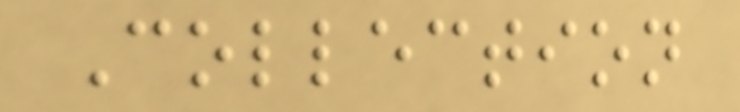Collection
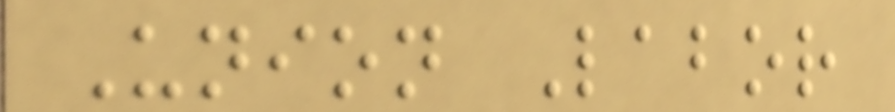Union Labor
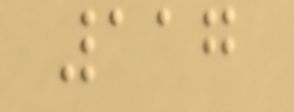117
